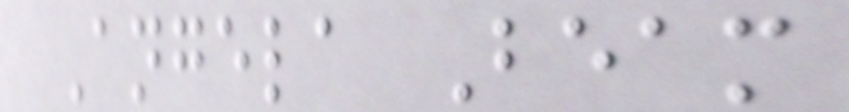Angela Beam
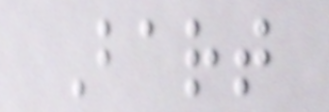Bart
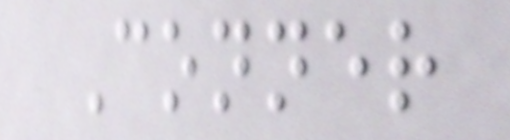Conner
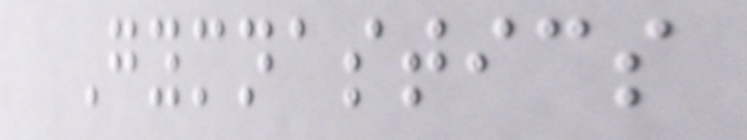Gymnastics
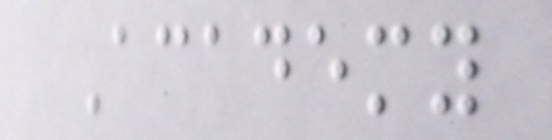Academy
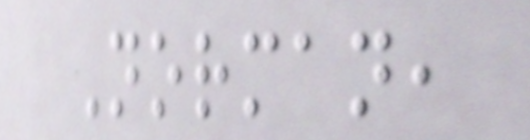Norman,
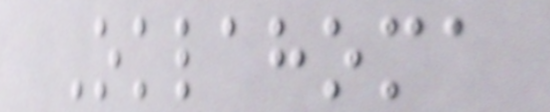Oklahoma
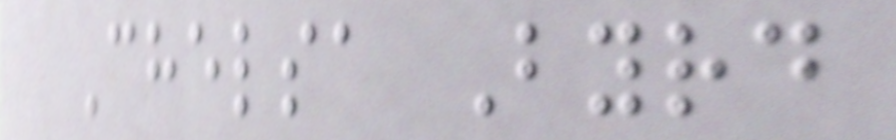Chelsa Byrd
